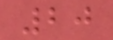20
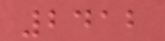2412
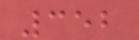352
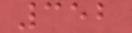352
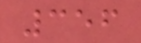356
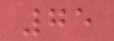75
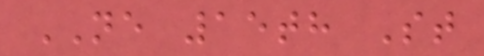NE 15th St
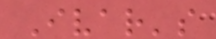Ivar's
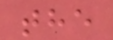the
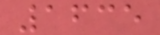1635
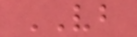VB
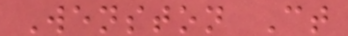Wenston Ct
